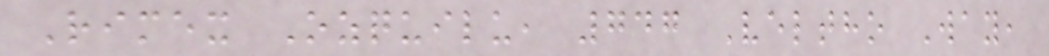Rimex Ozquilu, 747 Veltho Way,
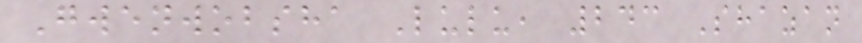Gwenwobsha Lulu, 243 Shazan
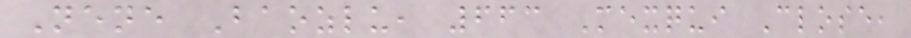Nene Baozlu, 663 Mexqui Close,
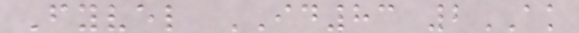Fyvel ID83 2AK
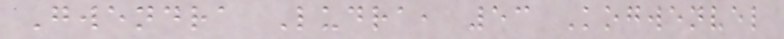Gwendra Ludra, 53 Kogwenvel
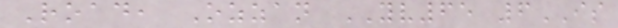Road, Ozzan YV65 6IS
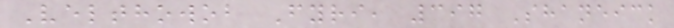Velthowob Fyri, 397 Shaneick
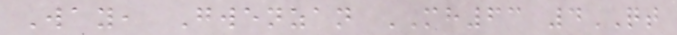Way, Gwenzan MH63 4QT
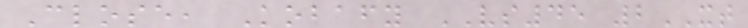Close, Kobafy VS45 2XT
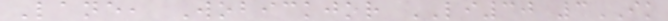Lane, Wobickjor LI30 3IK
